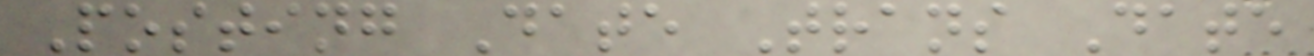Posting Date Trans Date
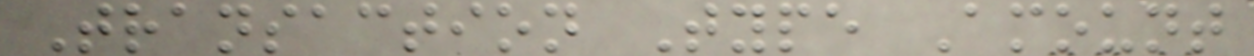Transaction Type Amount
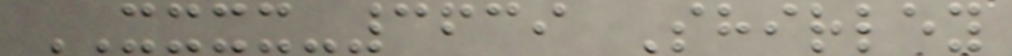XXXX-3639 Shirley
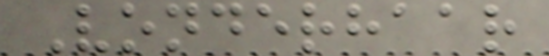Vonderhaar
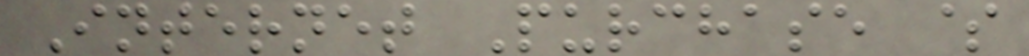Internet Purchase $
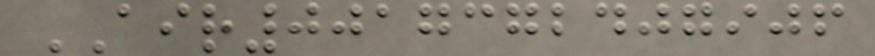AIR0017372407906
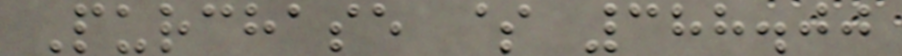Purchase $ 388.00
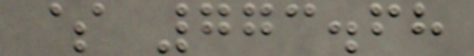$ 773.68
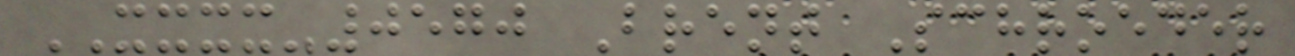XXXX-0570 Brent Schroeder
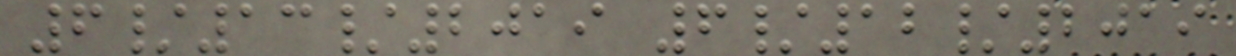6/13/2019 6/12/2019
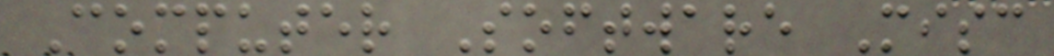Computer Software Misc
